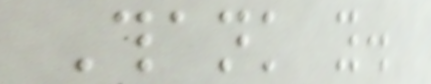Thank you.
